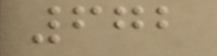672
